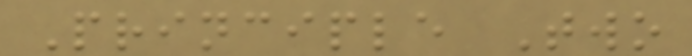Principle Two
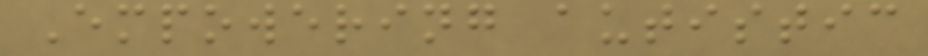Empowering autistic
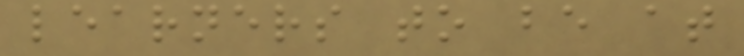learners to be at
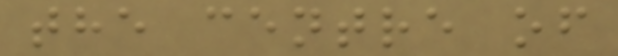the centre of
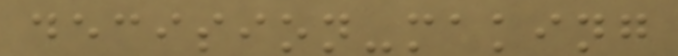decision-making
